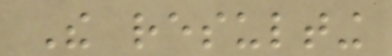The resulting
